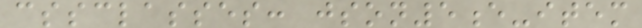cssclasses: json5e-item
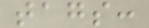tags:
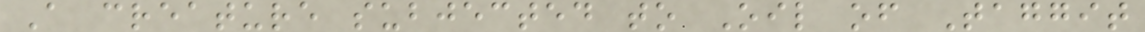A creature subjected to Oil of Taggit
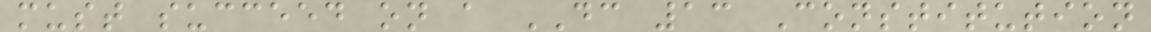must succeed on a DC 13 Constitution
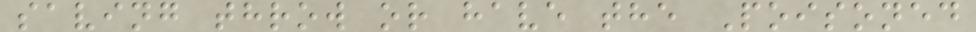saving throw or have the Poisoned
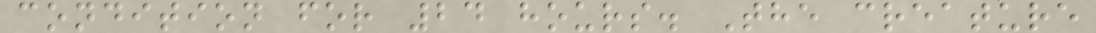condition for 24 hours. The creature
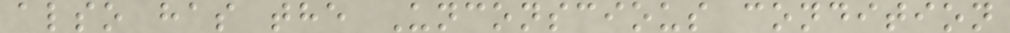also has the Unconscious condition
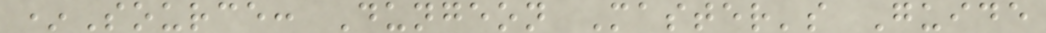*Source: Dungeon Master's Guide
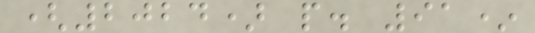(2024) p. 91*
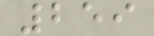259
